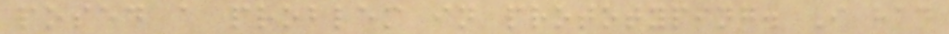posed a problem in prototyping. I had
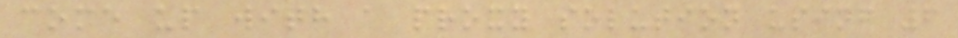come up with a proxy solution using 6
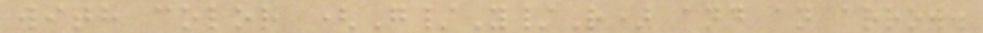with color (G/Y/R) and an arrow.
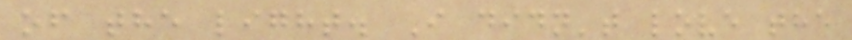of the light. I didn't love the
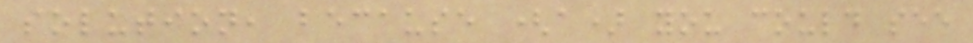solution, because (a) you could see
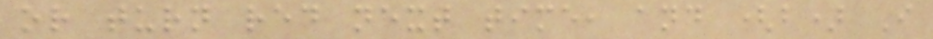or turn red next time, and (b) I
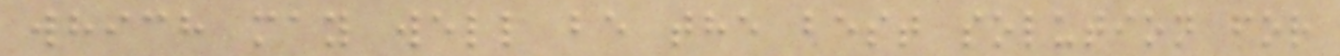which may well be the best solution for
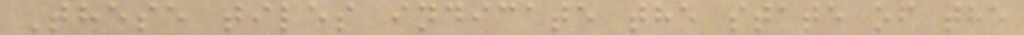These tiles indicate the state of the
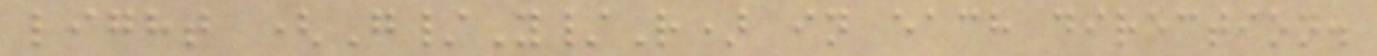light (G/Y/R) in each direction.
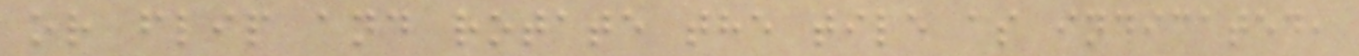or flip and rotate the tile as indicated,
